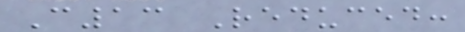C13 Reduced:
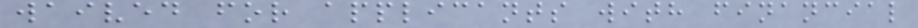waived for applicants with financial
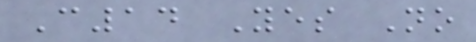C14 Yes No
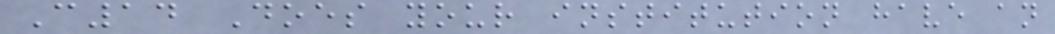C14 Does your institution have an
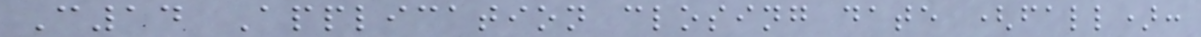C14 Application closing date (fall):
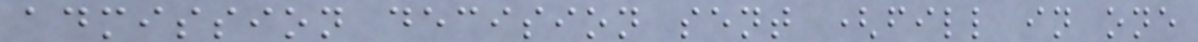admission decision sent (fill in one
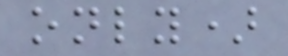only)
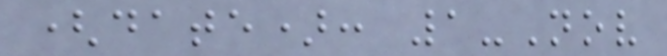(date): 1-Nov
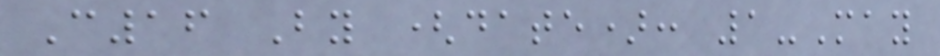C16 By (date): 1-May
